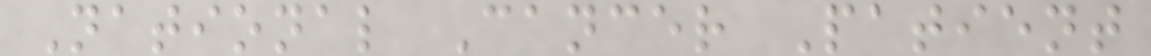National Cancer Patient
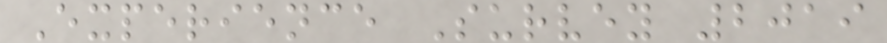Experience Survey 2019
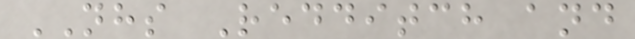NHS Redditch and
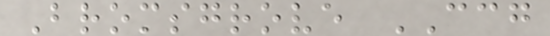Bromsgrove CCG
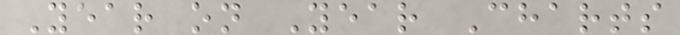Year on Year Charts
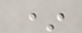*
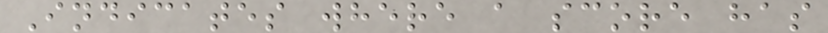Indicates where a score has
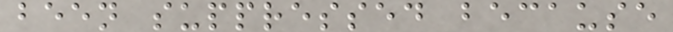been suppressed because
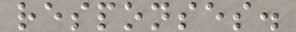responses.
